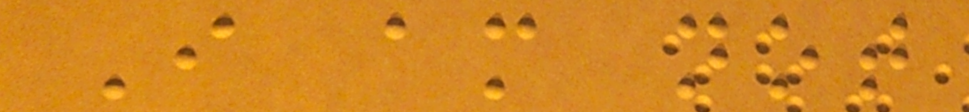I am not
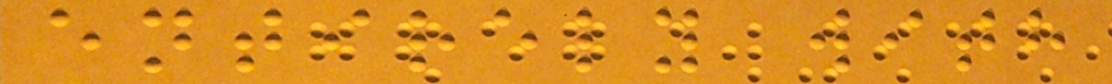entirely with
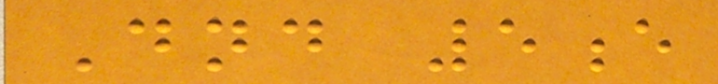Dnd 5e
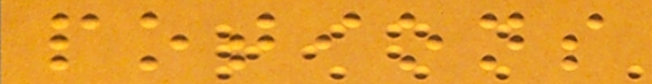potions
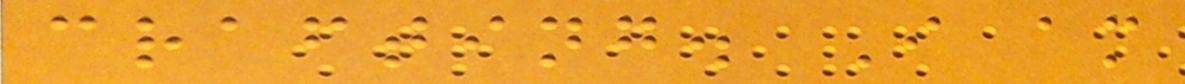crafting. I am
